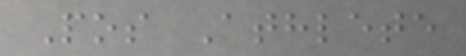Pos Athlete
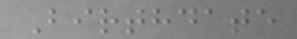Birthdate
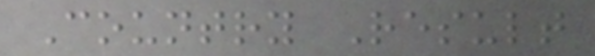Country Result
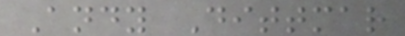Andy Dittmar
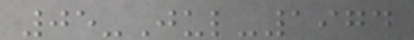05-Jul-1974
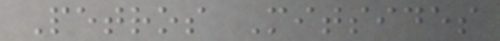Petros Mitsides
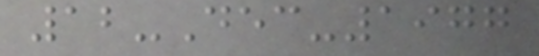12-Dec-1977
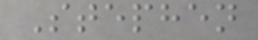Stephen
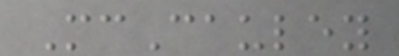McCauley
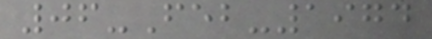06-Feb-1974
